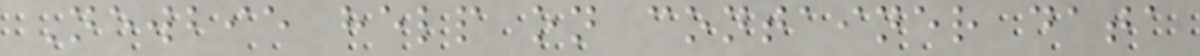Newbie help on container data
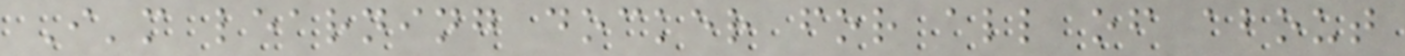I'm learning docker for all of about
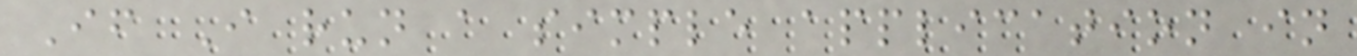If I run a simple application in
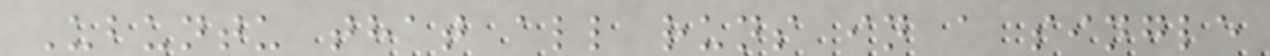Ubuntu that all runs in a single
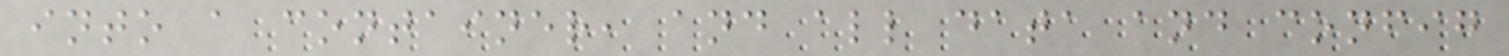into a container, and all data and config
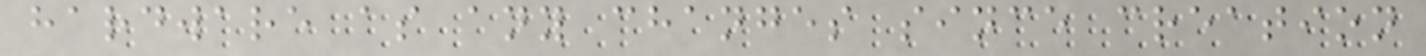hardware as any changes since creation
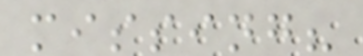missing?
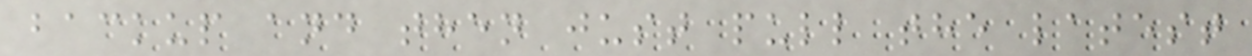backup and then just pull the latest
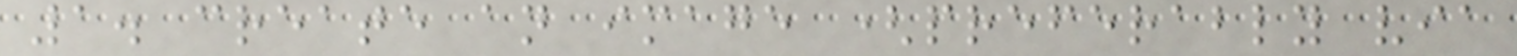1. create an image (preferably via
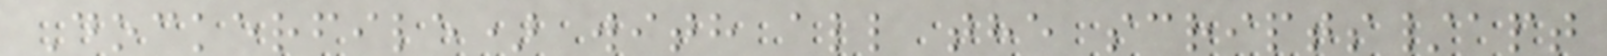Dockerfile) with all the scripts/apt
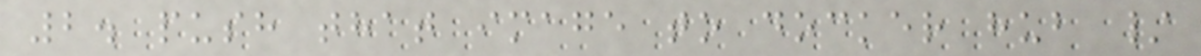2. push that image to docker hub /
